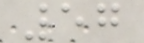57
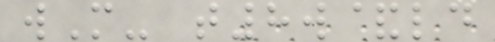wM- t8w&ld
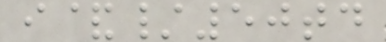i&/50td
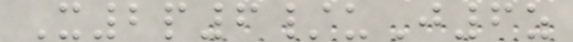X2p6/uJ6z
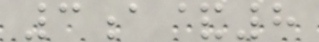3a&8
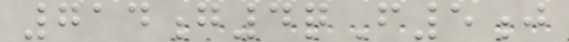714g4qF5j
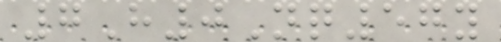7H0Nq57y
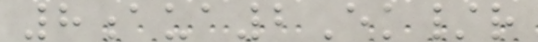8aua2Ek/r
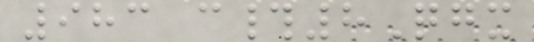983 c#8Qgx
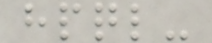hpql-
